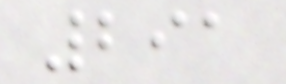291
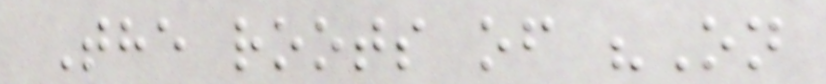The roots of "On
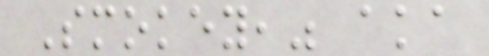Smokey," aka
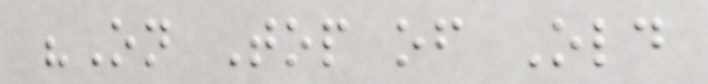"On Top of Old
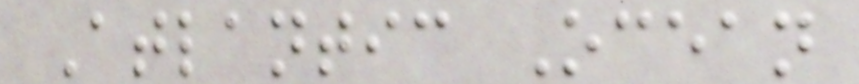Atlantic Ocean
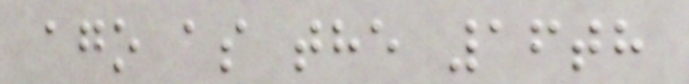ago as the 16th
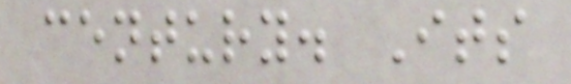century. Its
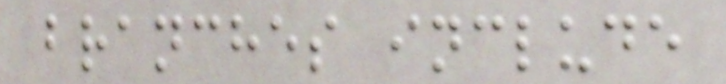branches include
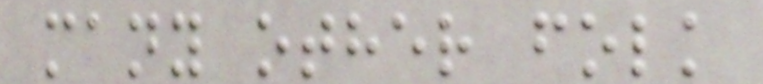many other folk
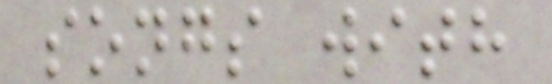songs with
